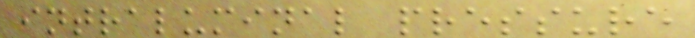intraluminal pressure
